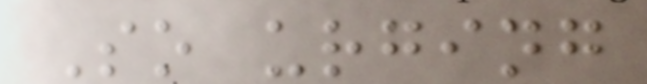So urging
